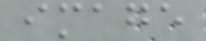image
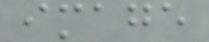image
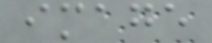image
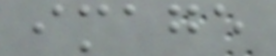image
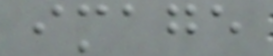image
